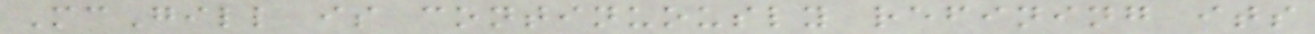McGill is continuously refining its
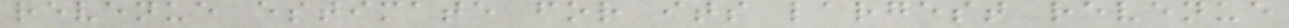revenue estimate for its largest revenue
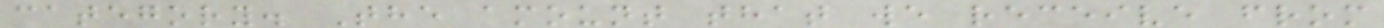category. The amount that we receive from
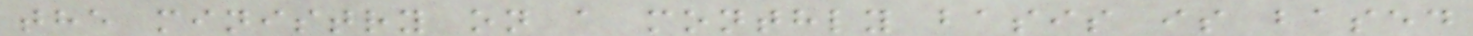the ministry on a monthly basis is based
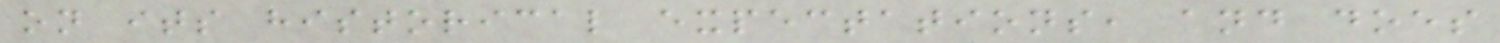on its historical expectations, and does
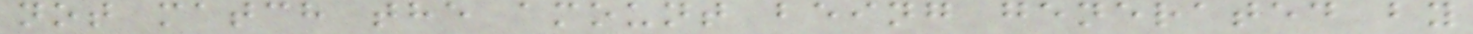not match the amount being generated by
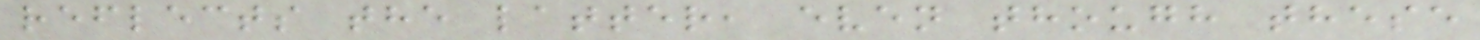reflects the latter, even though these
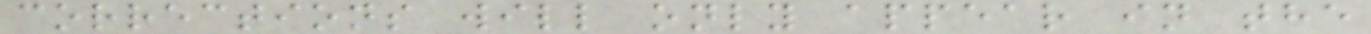corrections will only appear in the
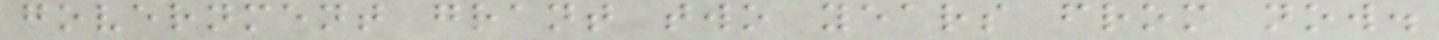government grant two years from now.
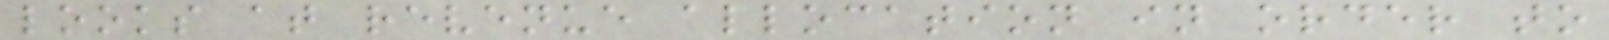looks at revenue allocation in order to
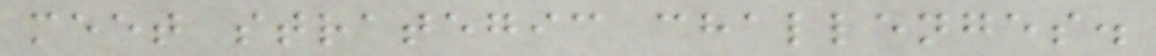meet strategic challenges.
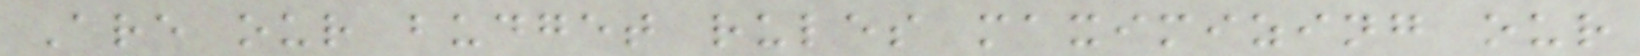Are our budget rules maximizing our
